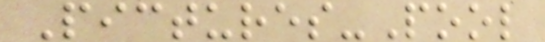Pictures-Pool
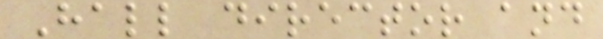Hall director and
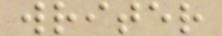writer
